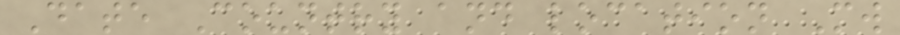Date Country and location Mw
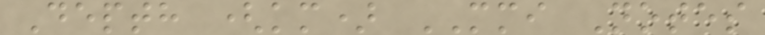Depth (km) MMI Notes
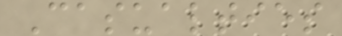Casualties
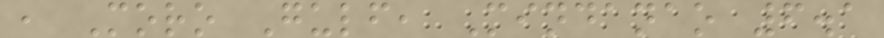, Moro Gulf, Mindanao 6.1
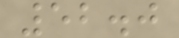52.0
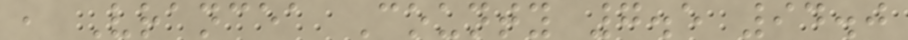, Vrancea County 7.5 94.0
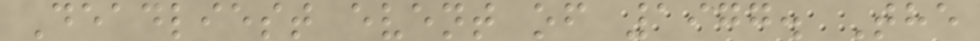Deadliest event of 1977. The
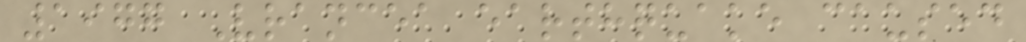1977 Vrancea earthquake caused
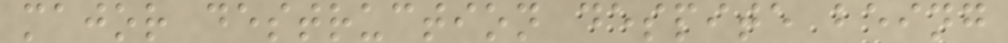major destruction despite being
